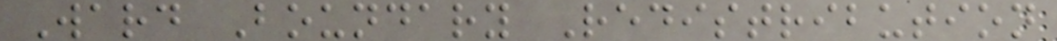Ward Boundary Redistribution
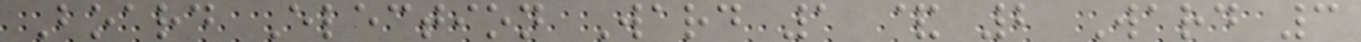Board Election Ward 1 & 2 Ward 3
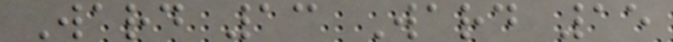Ward 13 Ward 15
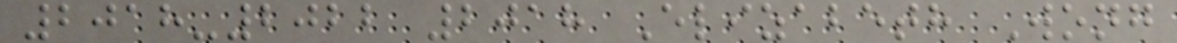2018-2022 2018 Elizabeth Wong
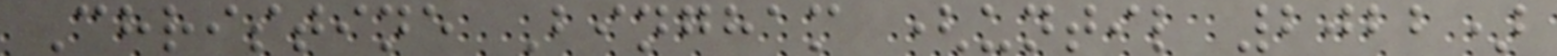Christine Bingham (until 2022)
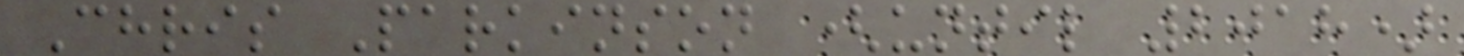Chris Parkinson (until 2018)
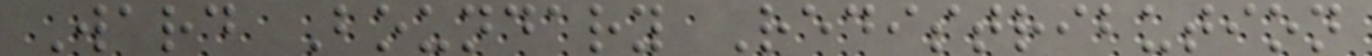Ward Boundary Redistribution
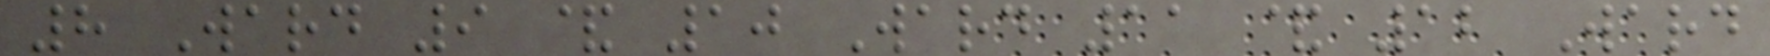8 Ward 9 & 10 Ward 11 & 12 Ward
